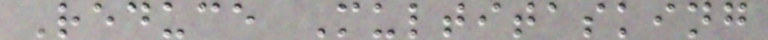Reduce Multitasking
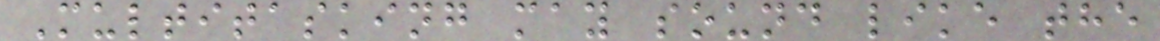Multitasking may sound like the
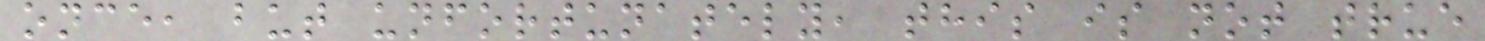once, but unfortunately, this is not true
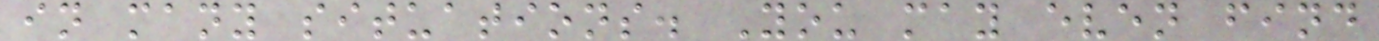in many situations. You may even find
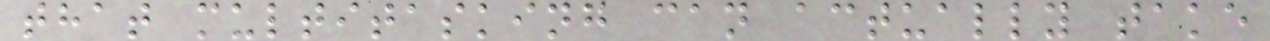that multitasking can actually take
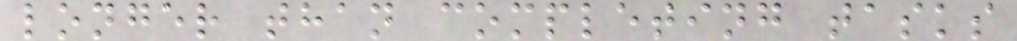longer than completing tasks
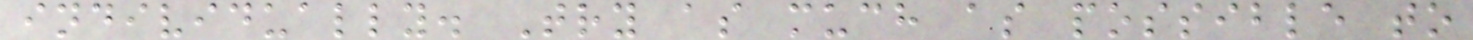individually. Try as much as possible to
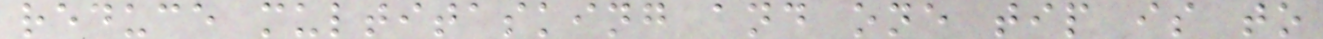reduce multitasking and one tip is to
